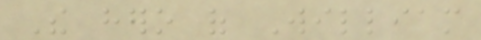The hero of William
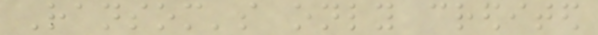Ransom's only credited
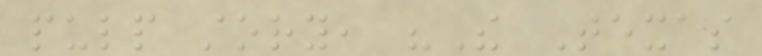pulp story, "The Texas
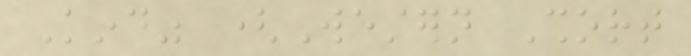Kind" (Western Short
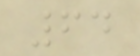64
